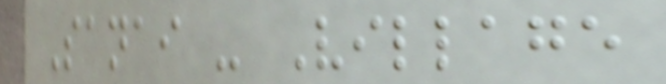Sanai - Village
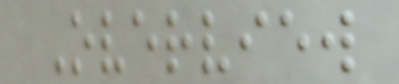Overview
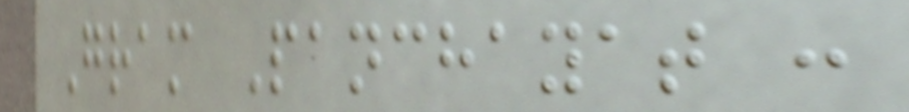Gram Panchayat :
